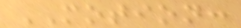MOTION:
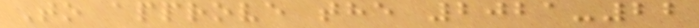To approve the 2021-22
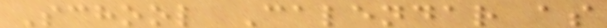School Calendar as
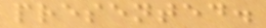presented.
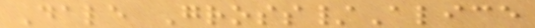Dale Gross/Alice
